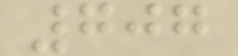707
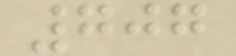707
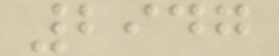2947
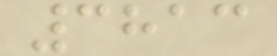3813
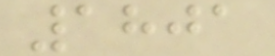1801
